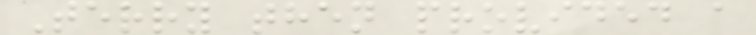Terry then provided a
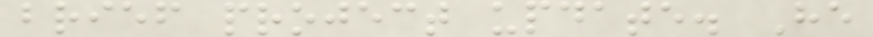brief project update. He
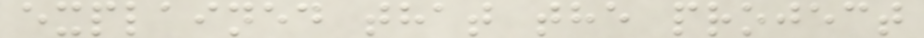explained that the project
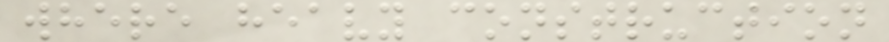where heavy construction
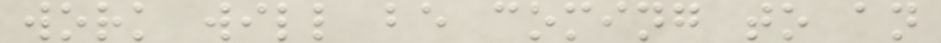work will be coming to an
